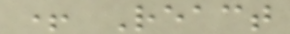+ React
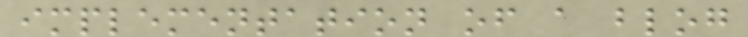implementation of a blog
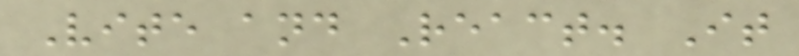Vite and React. It
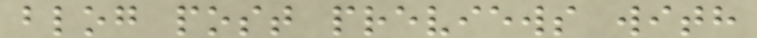blog post previews with
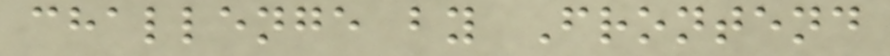challenge by Frontend
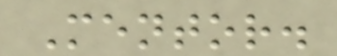Mentor.
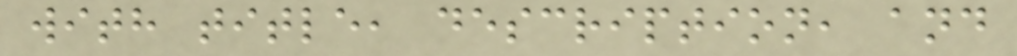with title, description, and
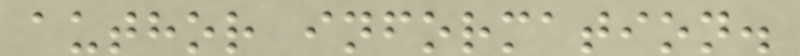author information.
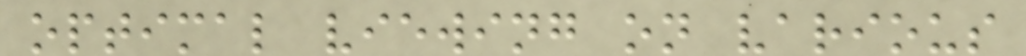optimal viewing on various
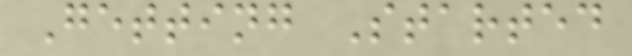Getting Started
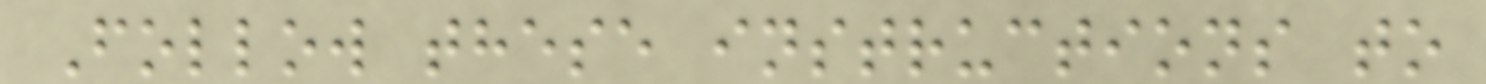Follow these instructions to
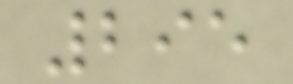295
